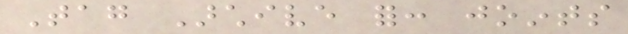Tag Archive for: joints
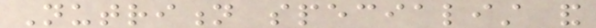Nutrition specialist and
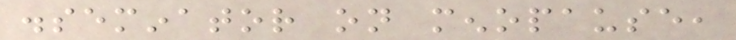disseminator on menopause,
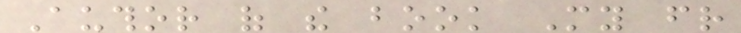Author of the book My friend
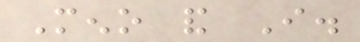Meno and I.
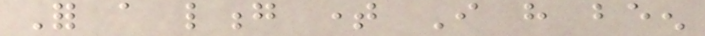For a long time I have been
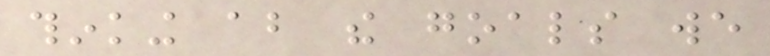thinking about the goals we
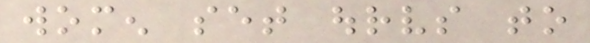women set ourselves to
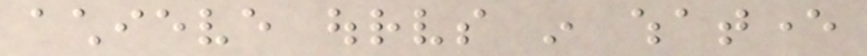achieve ourselves in whatever
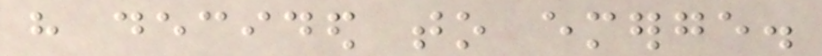have decided to emerge.
